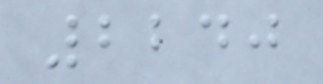2240
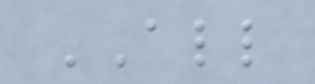ALL
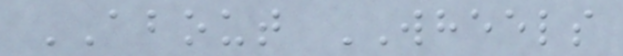ABOUT WHEELS
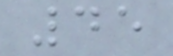45
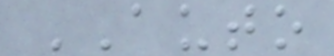AUTO
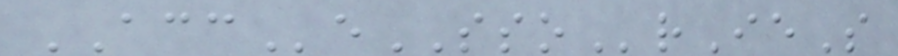ACCeSSOrIeS
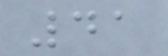41
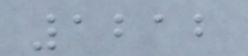1212
